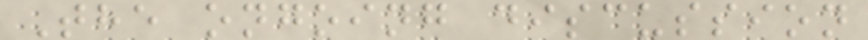The ongoing discussion
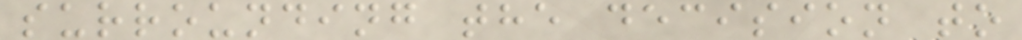surrounding the decision to
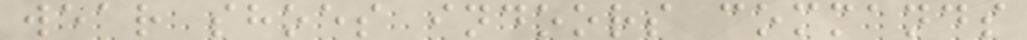wear shoes indoors commands
